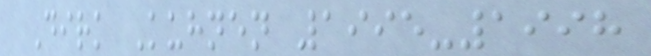Dirk Kuhnen 1995-1998
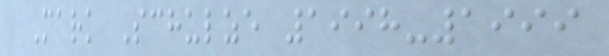Mark Schulze 1998-1999
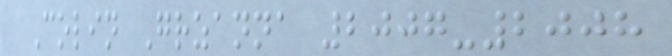Colin Grzanna 2007-2008
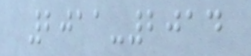2011-2014
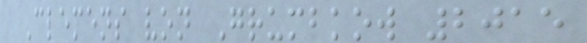Clemens von Grumbkow 2015
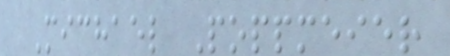Michael Poppmeier
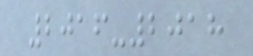2016-2018
